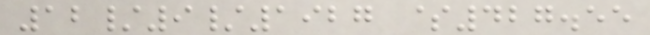12/9/1927 $427.55
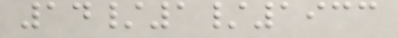14/1/1933
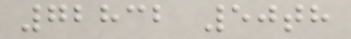72832 50th
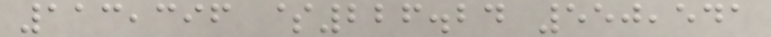113,396 $226.24 550,541
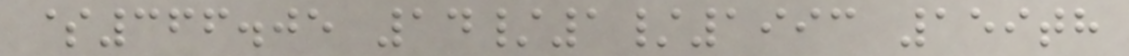$366.05 14/1/1993 159th
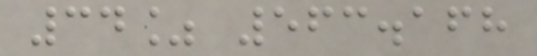34% 563.168
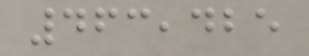463,425
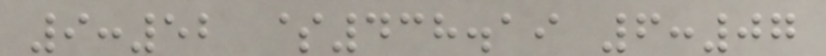9:52 $438.19 6:07
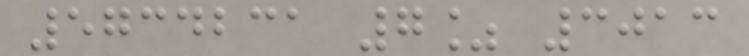5734231 7% 3013
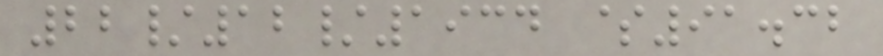22/12/1934 $91.32
